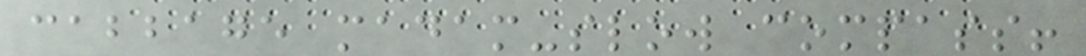cabbage madam-slow compass!
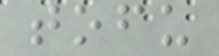tofu
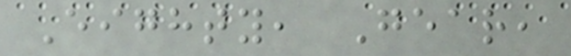Eighty, Gear,
